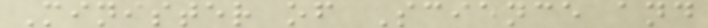Minister of Science and
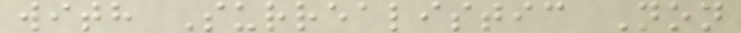with Surrealistic Non
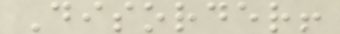Disorder!
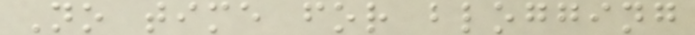No time for blogging
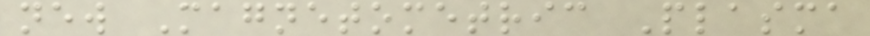new Magnetometric Plasma
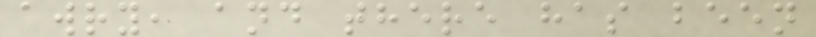awry, and there has been
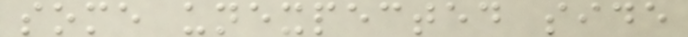some unexpected side
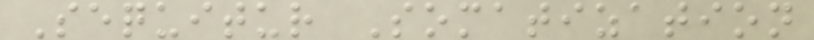Sequitur Somatization
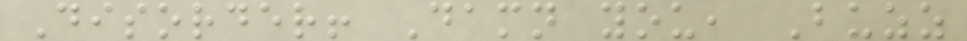Disorder! Damn you, Buzz
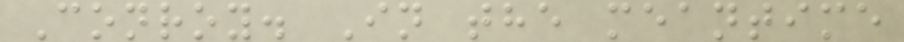Conroy. In the meantime
